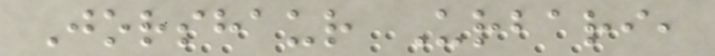Jorshaur Urbari,
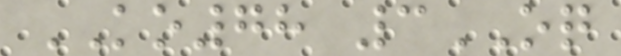KO78 3OQ
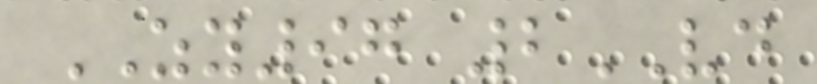ZY97 2VD
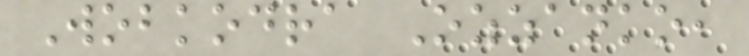Wobkodra Ozzanko,
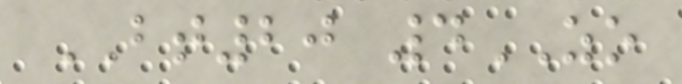BT20 4ZO
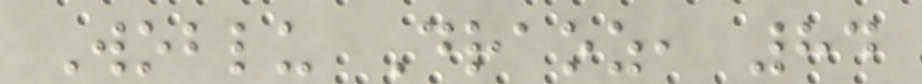Woblu Draoz, 84
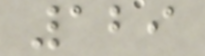129
